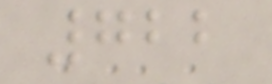722
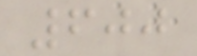600
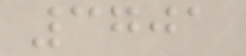3701
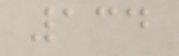134
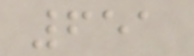651
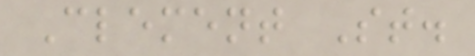Clement St.
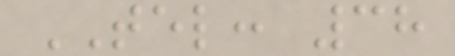TEL: 38
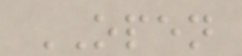OPEN
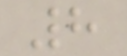8
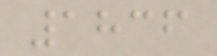1836
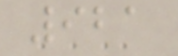921
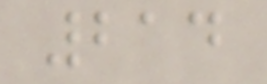214
